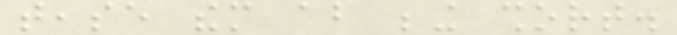tease them about being short.
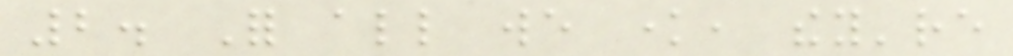2. For all we know, they're
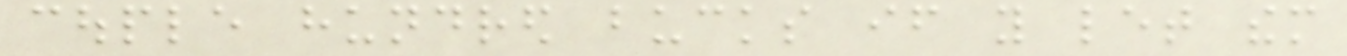couple hundred bucks if you let them
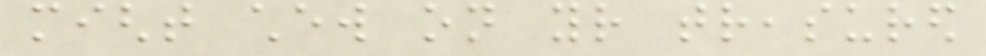might chew on your treasured
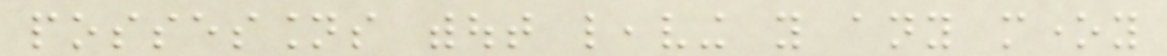possessions without leaving you any money
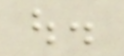out.
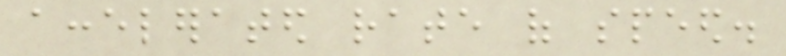accelerated rate of speed.
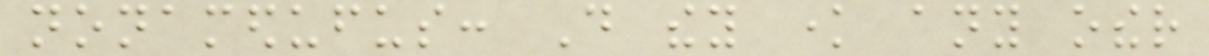nonamedufus: Do they know any other
